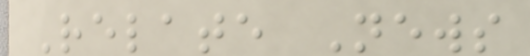Relate News
